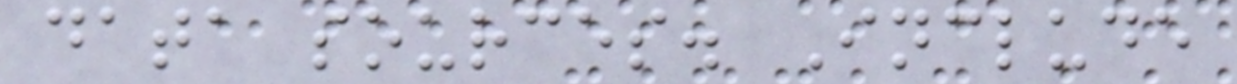data sources. Include
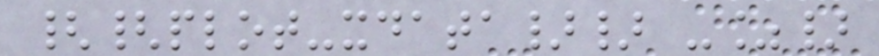{{plot-xdata}} -%}
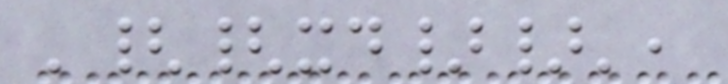'{{xd}}',
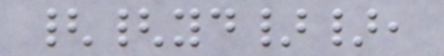{{yd}},
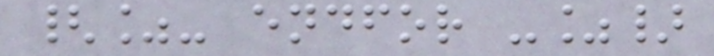{%- endfor -%}
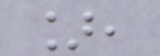],
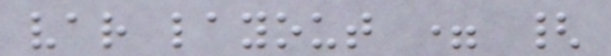var layout = {
